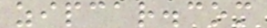zipcar.com
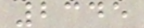2345
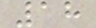18
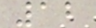12
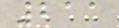211
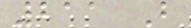211 B
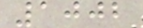1002
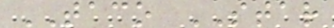TACO STAR
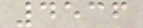4536
